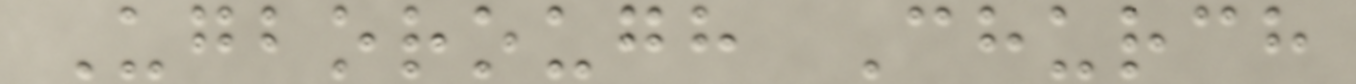Ugborough Church
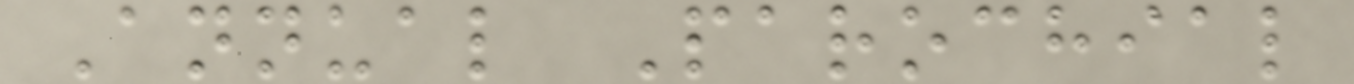Annual Parochial
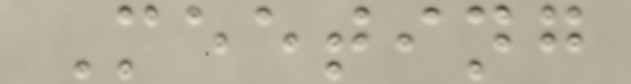Meeting
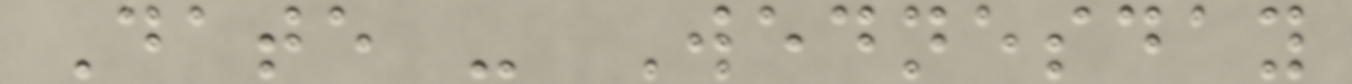Date - Wednesday
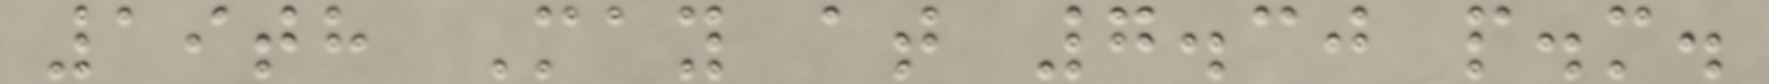19th May at 7.30 p.m.
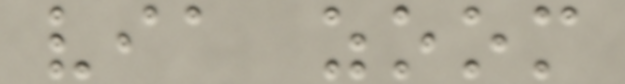via zoom
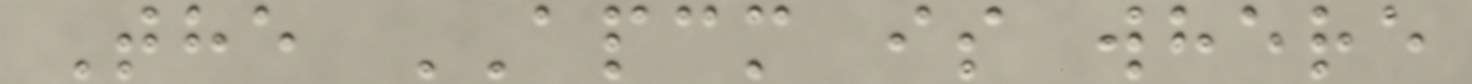The APCM is where
